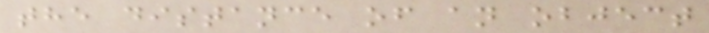the distance of an object
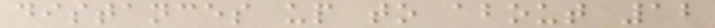distances up to about 12
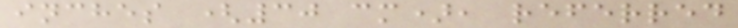inches (30 cm), referred
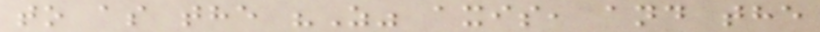to as the "Z" axis, and the
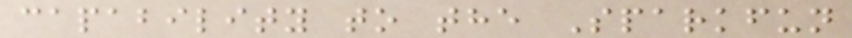capability to the Sparkfun
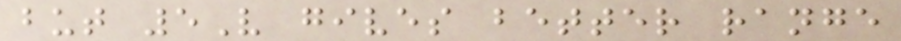but 5V gives better range
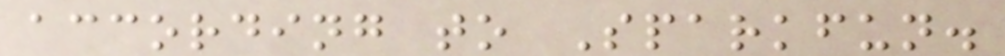according to Sparkfun.
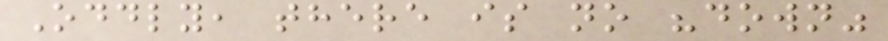Oddly, there is no "down"
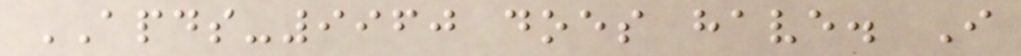APDS-9960 does have. I
